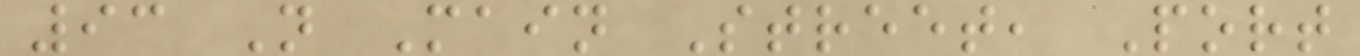93 N Main Street, Port
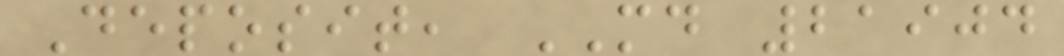Deposit, MD 21904
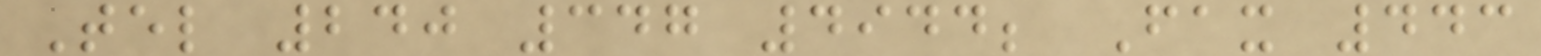Tel 240 347 4944; Fax 443
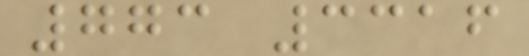773 3316
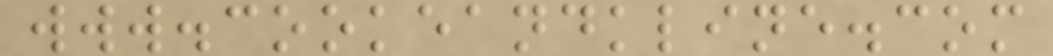www.cookeandkline.com
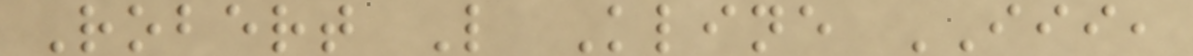Robert L Kline III,
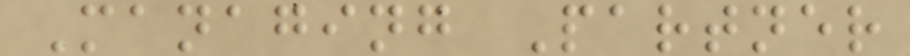Managing Partner
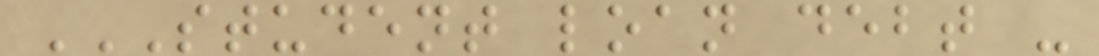STUDENT LOAN DEBT -
